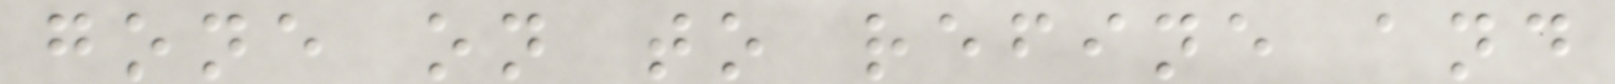gone on to refine and
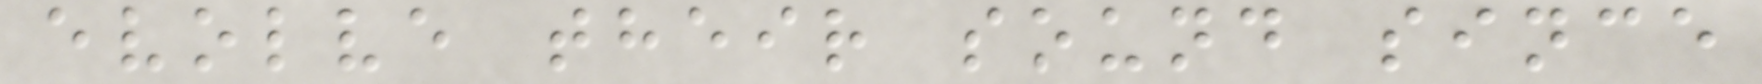evolve their sound since
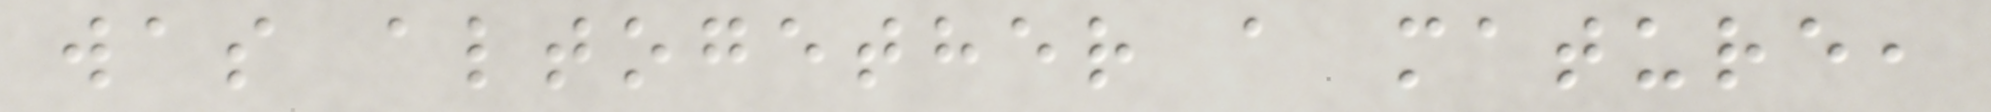was altogether a mature,
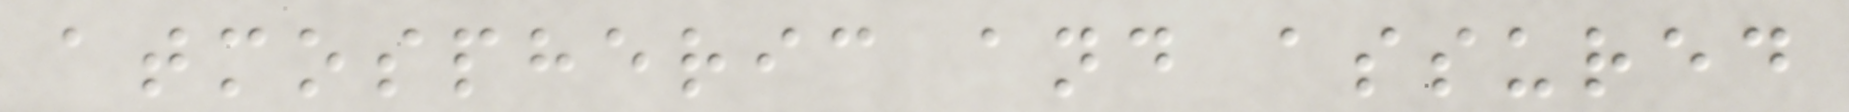atmospheric and assured
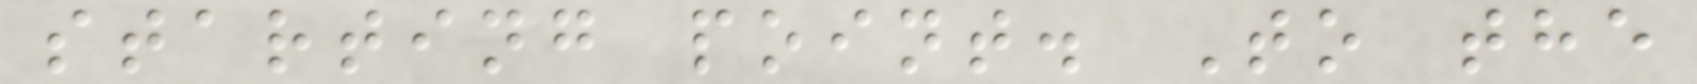starting point. To the
